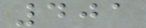401
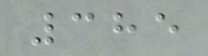385
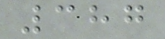387
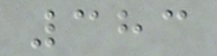383
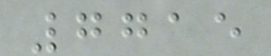7715
